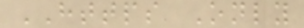HTTPS Only
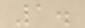1.
